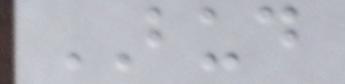BUD
